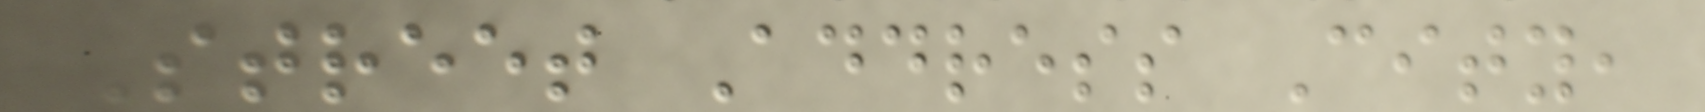Street Address City,
